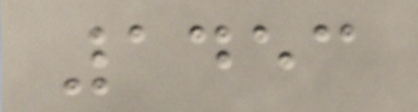1453
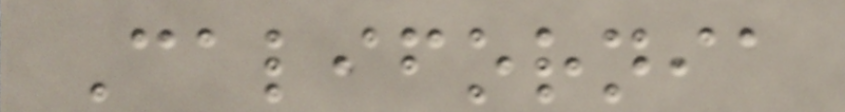California
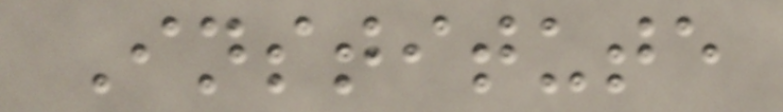Institute
